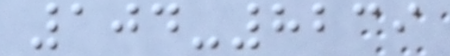104-8239
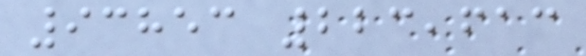93853 223,613
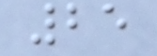25
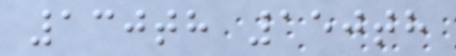130th 150th
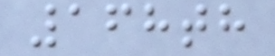168th
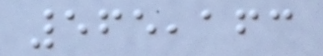565,163
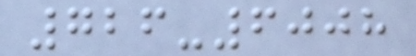726-6008
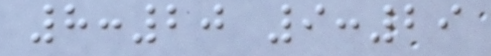8:20 9:29
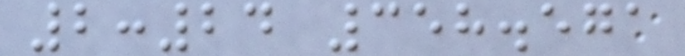2:24 358.571
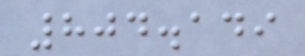804.149
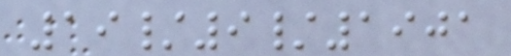19/9/1901
